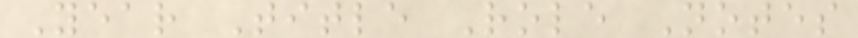Year Title Role Notes
